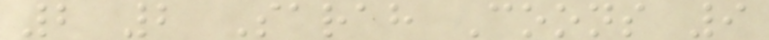2 2 Sarah Coons 9
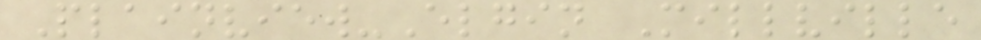Plainview-Elgin Millville
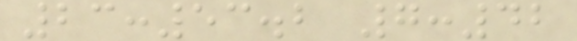23:53.2 7:42
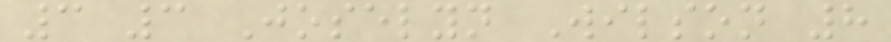3 3 Joselyn Wilson 8
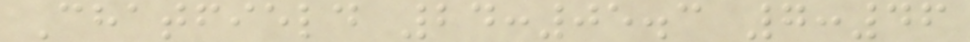Chatfield 24:05.3 7:46
